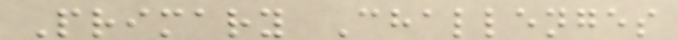Primary Challenges
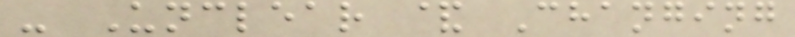- Unclear & Changing
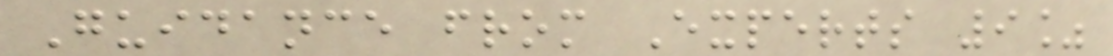Guidance from Experts 9%
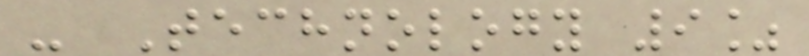- Technology 9%
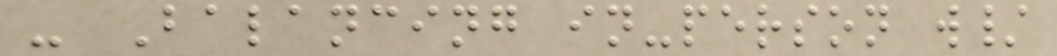- Balancing in-person w/
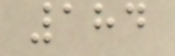184
